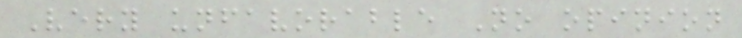Very unfavorable No opinion
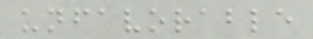unfavorable
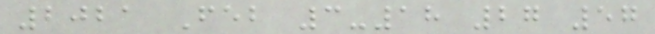2021 Feb 3-18 27 57
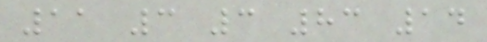11 3 3 83 14
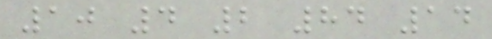10 4 2 84 14
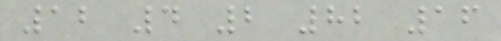12 4 2 82 16
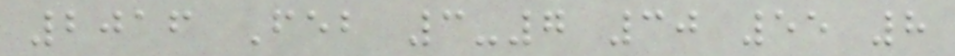2016 Feb 3-7 30 55 8
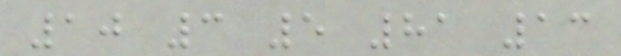10 3 5 81 13
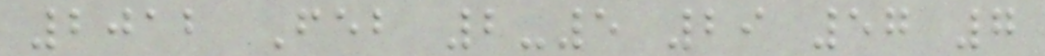2012 Feb 2-5 29 57 7
